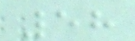58
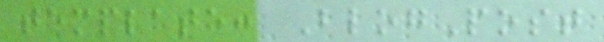template: BlogPost
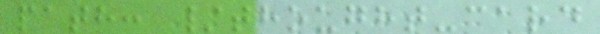path: /thought-card
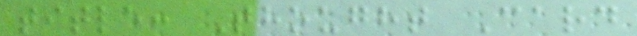title: Thought Card
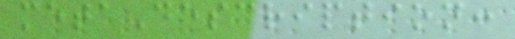metaDescription:
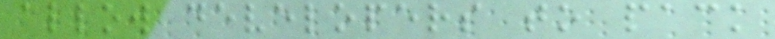allow developers to pack
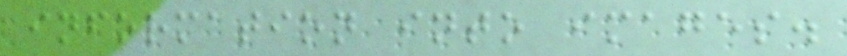information into images.
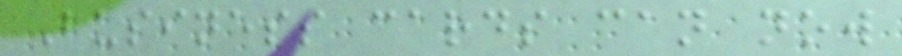Business cards can now
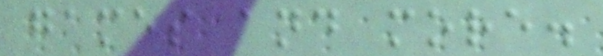games and more.
